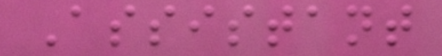Assistant
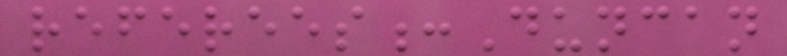referees:Duncan
